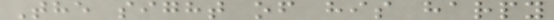The sight of his harpy
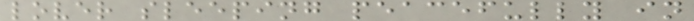lover sleeping peacefully in
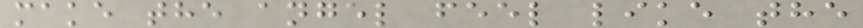make the angel feel like the
